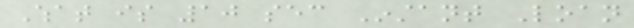What is 10 sec Instant Loan
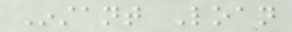Instant Loan
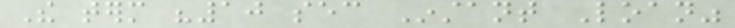The term "10 sec Instant Loan"
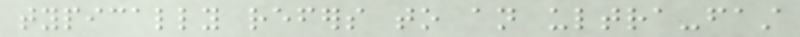typically refers to an ultra-fast
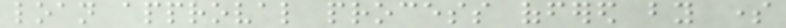loan approval process offered by some
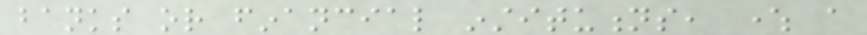banks or financial institutions, where a
